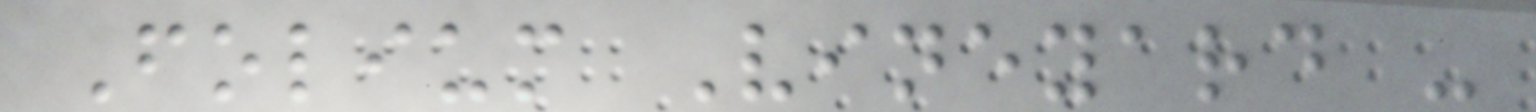Folium Vineyard -
